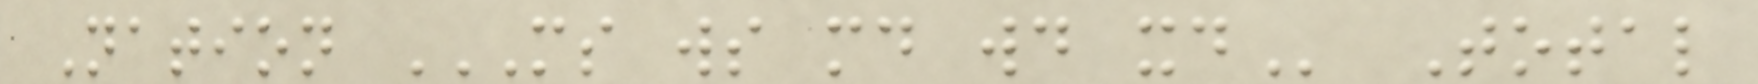Nation MS WS MD WD XD Total
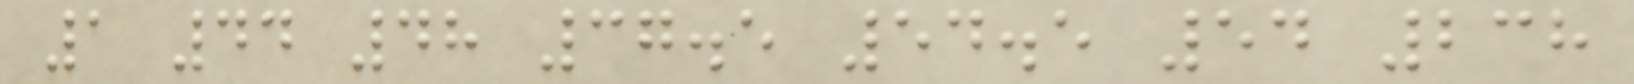1 44 48 37.5 54.5 54 238
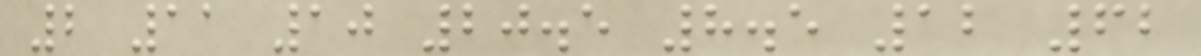2 11 10 20.5 8.5 12 62
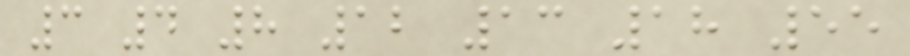3 4 8 12 13 18 55
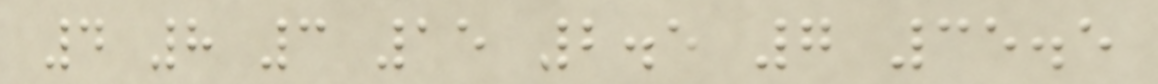4 8 3 15 2.5 7 35.5
